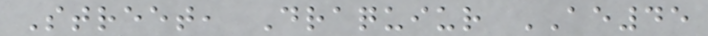Street, Draquiur AE45
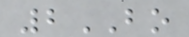2BO
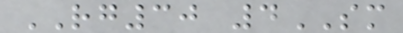RG30 4SM
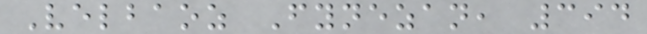Velbaoz Fynezan, 394
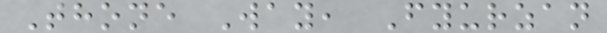Thone Way, Fyurzan
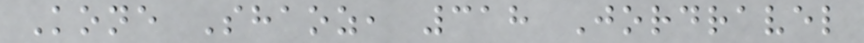Kone Shaoz, 318 Jordravel
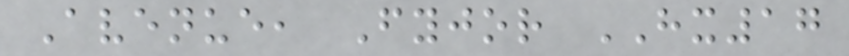Avenue, Fyjor HX17
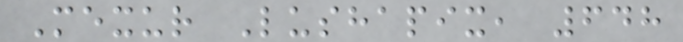Mexur Lushapix, 648
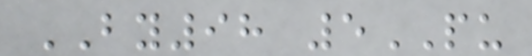BY98 5PU
